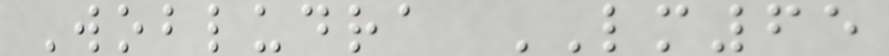Wobludra LM65
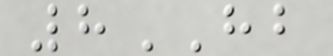8HB
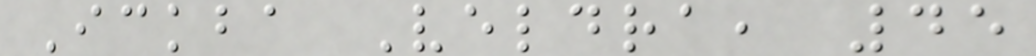Ickba Veldra, 45
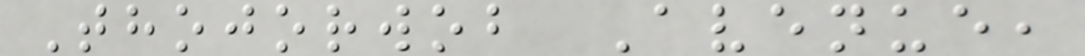Thojorwob Avenue,
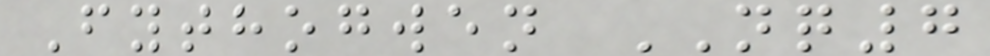Fythogwen NQ7
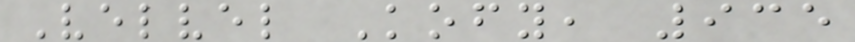Velvel Kofy, 935
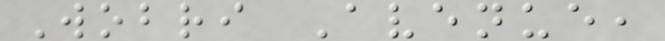Wobri Avenue,
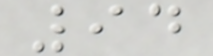94
